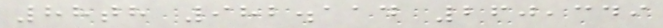88th 982.114 260,349
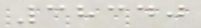38340
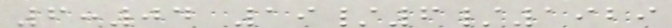6:04 19/6/1929
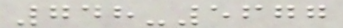748-5677
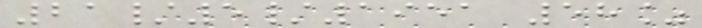21/5/1951 58%
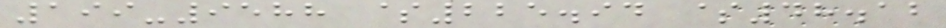199-9588 $225.94 $48.12
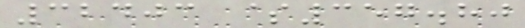32403 $357.80
